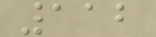112
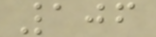106
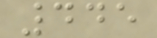445
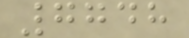7748
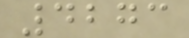4273
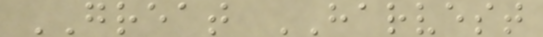GREAT HARVEST
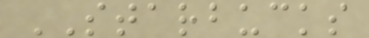STARBUCKS
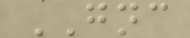GNC
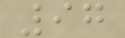97
